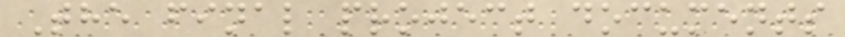The final project documents
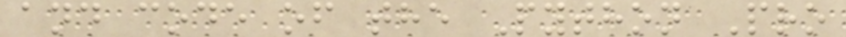and code of the Python Pro
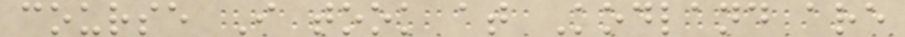course I took at Kodland are
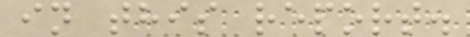in this report.
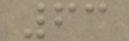63
